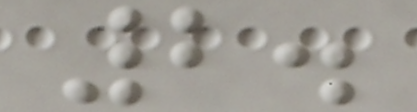2.
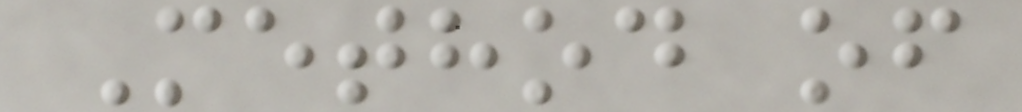Method of
